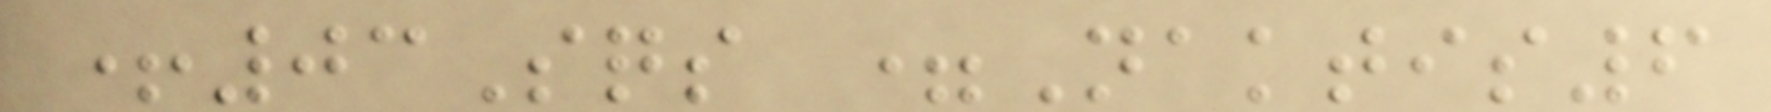+03Sqs =Naktis6
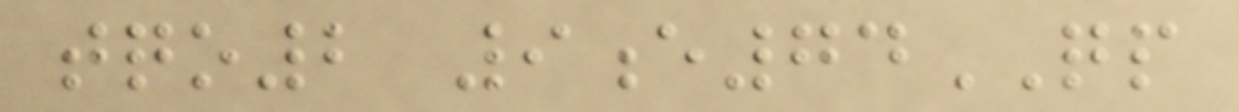tqo2 9e74QP
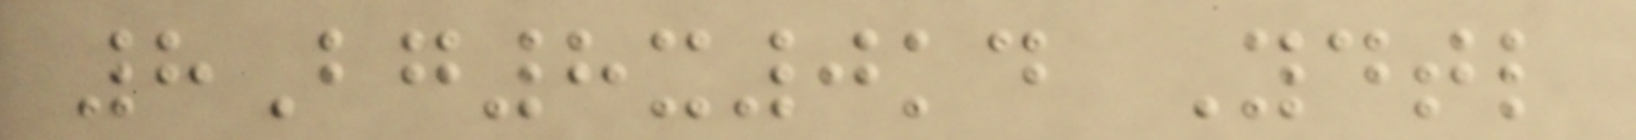8Bg8x0kd Ydtl
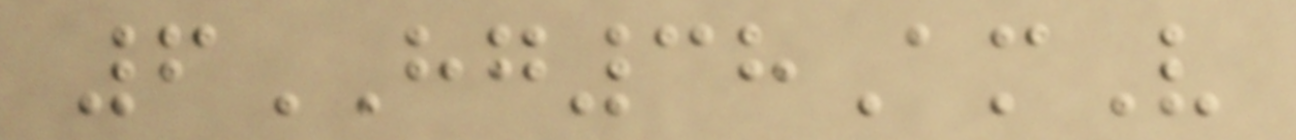6HG38AmV
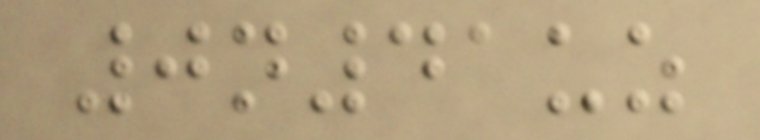0n41uz
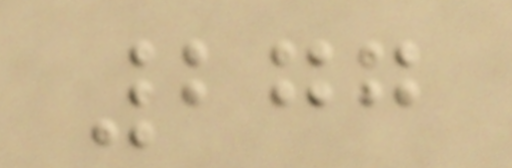277
